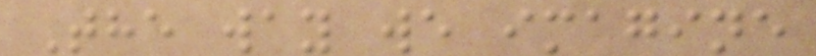The way we imagine
